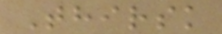Thirsk
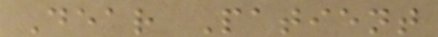Dear Patient
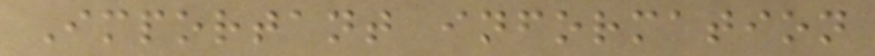Important information
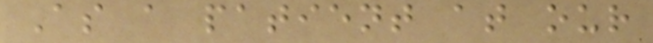As a patient at our
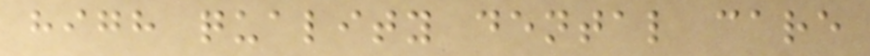high quality dental care
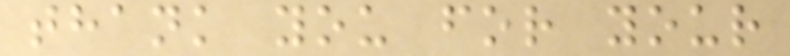thank you for your
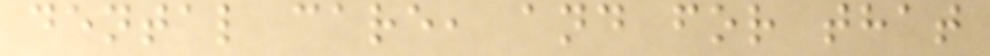dental care, and for that
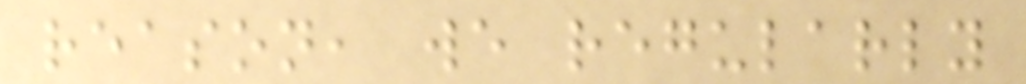reason, we regularly
